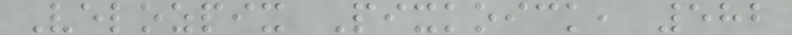Velozpix Pixkoick, 582
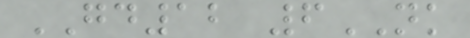GD12 6NK
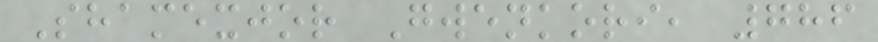Shamexjor Gwenkori, 786
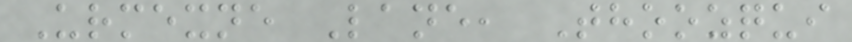Urmexne Lane, Thoozqui
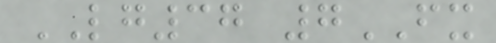LG37 7FX
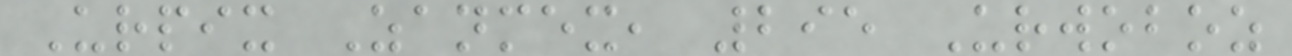Urpix Zanmex, 295 Urwoboz
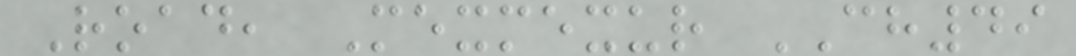Road, Mexmexur CH49
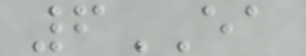6EA
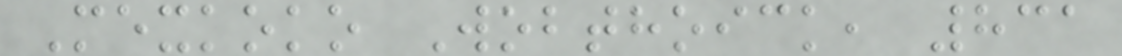Mexkoko Wobthoick, 831
